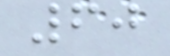60
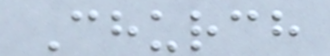Church
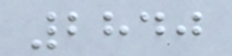2840
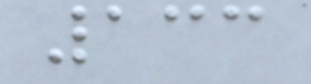133
